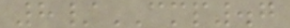8/CMP.7
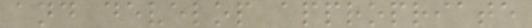and develop appropriate
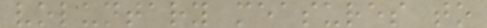voluntary measures to
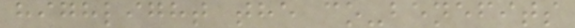highlight the co-benefits
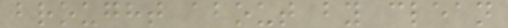brought about by clean
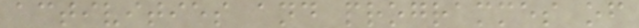activities and programmes of
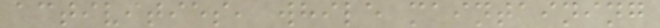activities, while maintaining
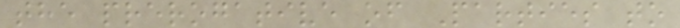the prerogative of Parties to
